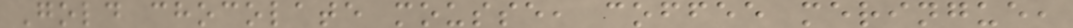Gold chocolate mousse, coffee meringue,
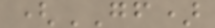(GF)
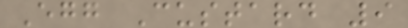Egg Custard 9
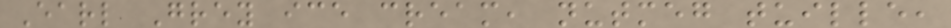Earl Grey ice cream, nutmeg tuille,
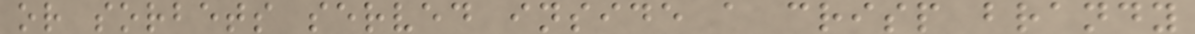or sorbets served inside a crisp brandy
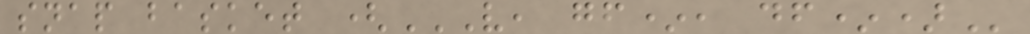snap basket (V, GF*, DF*)
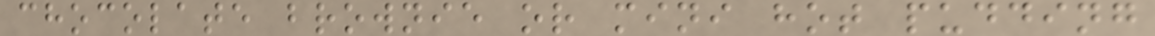chocolate brownie or mini hot pudding
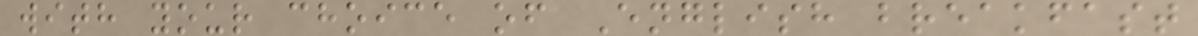with your choice of English breakfast
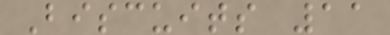Biscuits 11
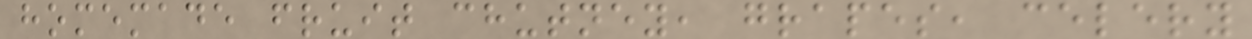homemade fruit chutney, grapes, celery
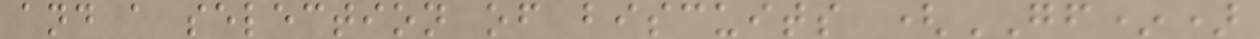and a selection of biscuits (GF*)
